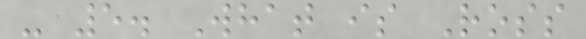- 5. What is Ross
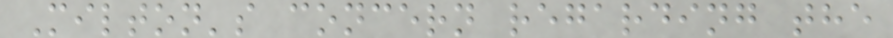Milton's concern regarding the
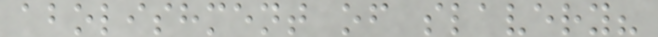abolishment of slavery?
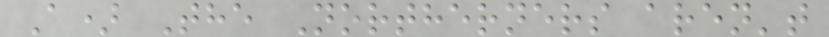A) The Northerners aren't
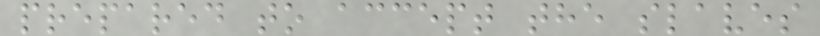prepared to accept the slaves
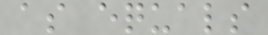as equals
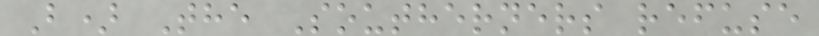B) The Southerners refuse
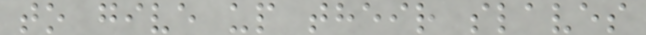to give up their slaves
